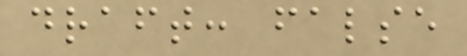draft: false
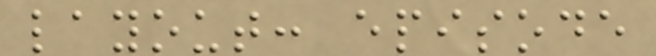layout: episode
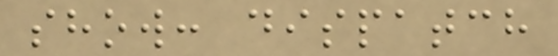show: dispatch
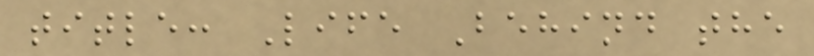title: Life Behind the
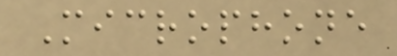Microphone
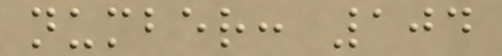number: 104
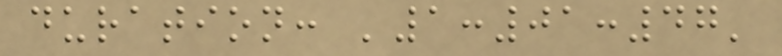duration: '1:01:47'
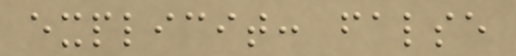explicit: false
